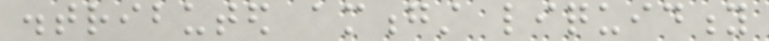distributed amongst liquidity
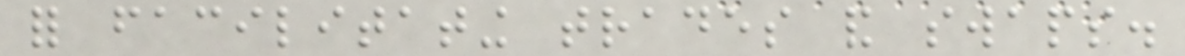for facilitating trades and swaps.
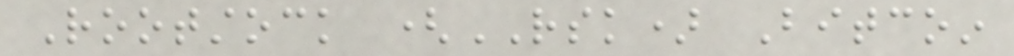Rootstock (RSK) Bitcoin
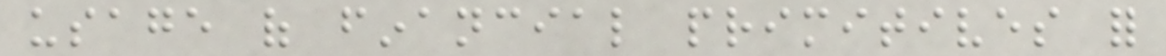usage of financial primitives for
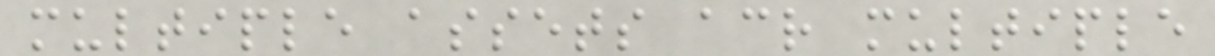multiple assets across multiple
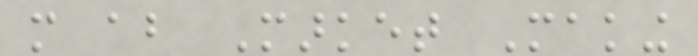more about Market Making
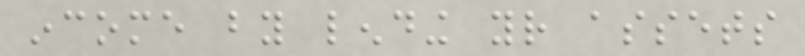income by lending your assets
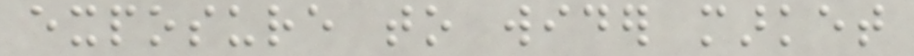exposure to wider market
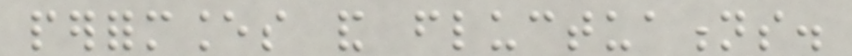performances and fluctuations.
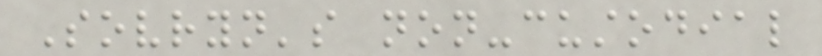Sovryn's non-custodial
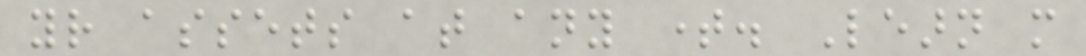your assets at any time. Learn more
